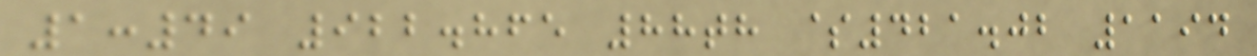1:49 922.865 88th $421.02 1194
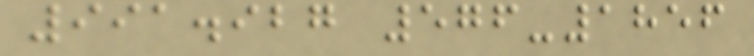991.927 576-1856
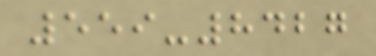559-8427
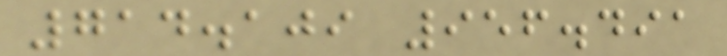714.109 956.491
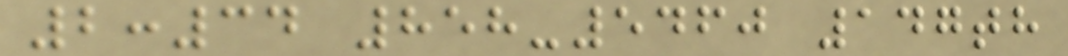2:34 858-5460 147th
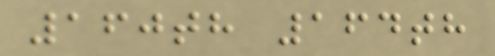160th 164th
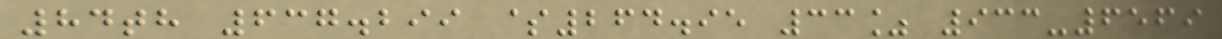84th 637.299 $264.95 33% 933-6569
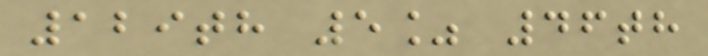129th 5% 46th
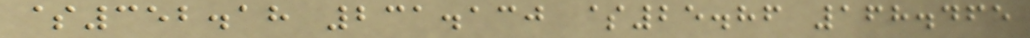$352.18 231.130 $25.86 168.465
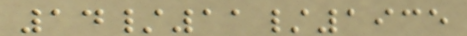14/11/1935
